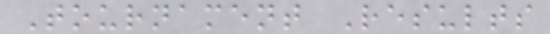Tournament Results
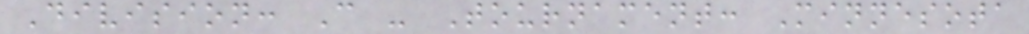Division: C - Tournament: Minnesota
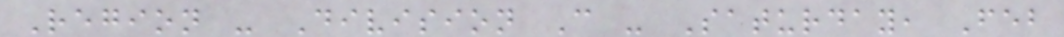Region - Division C - Saturday, Feb
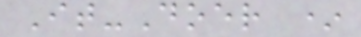It-Doer *
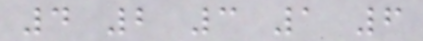4 2 3 1 6
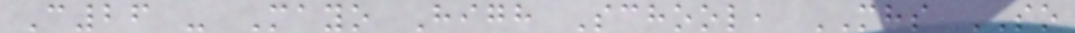C26 - Mayo High School, MHS SO
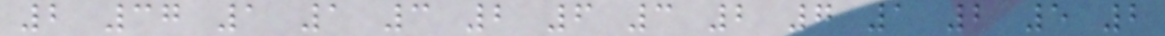2 37 1 1 3 2 6 3 2 7 1 2 5 2
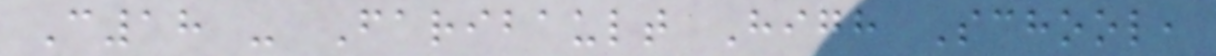C18 - Faribault High School,
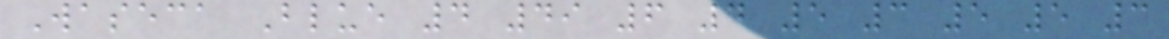Waseca Blue 4 49 6 4 5 3 5 5 3
